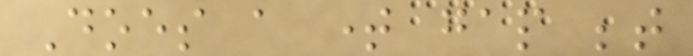Does a time gap between
